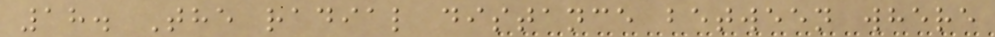18. The radial distance between where
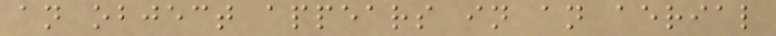an object appears in an aerial
